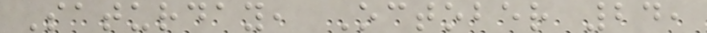Saturday, October 24,
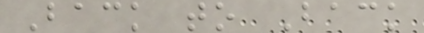Back to Back
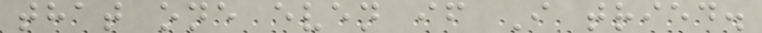that one even if I tried.
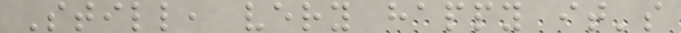Still, very happy it's
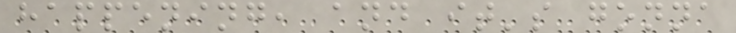happening, and it's gonna
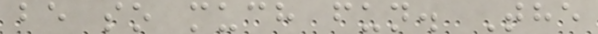be so much fun. The
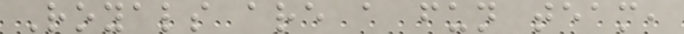Royals are a fun team,
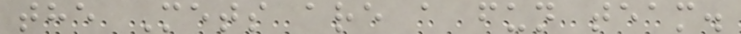the Mets are a fun team.
